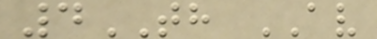4TH AV
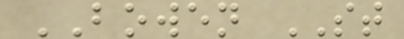BOWEN ST
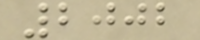2002
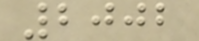2002
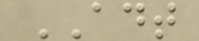ADT
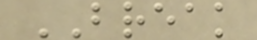BREAK
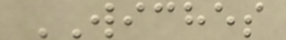WICHES
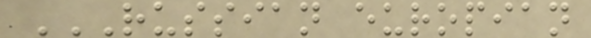RUSSIAN EUROPIAN
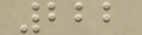222
